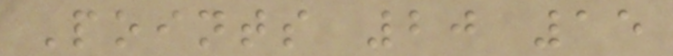Points 20 15
